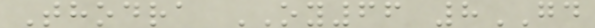Thodra OY66 8GD
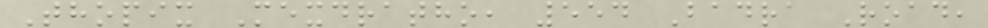Thopix Mexdratho, 554 Badra Road,
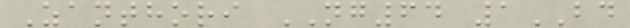Zanthori NG64 1BD
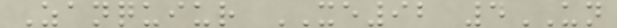Zanquiur XE92 4UN
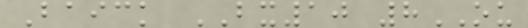Baick BX10 8OU
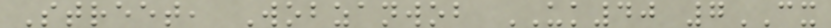Street, Wobzanwob UK40 7CX
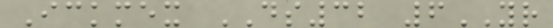Ickmex DS32 6YR
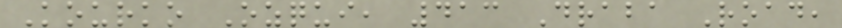Kourko Ozqui, 413 Draba Road,
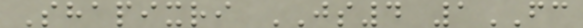Shapixri JS4 1FC
